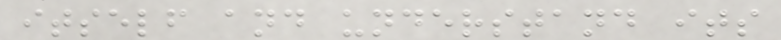itself and understand its
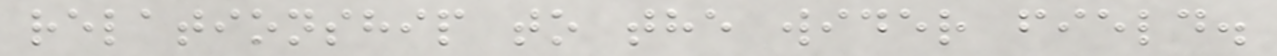relationship to the wider field.
